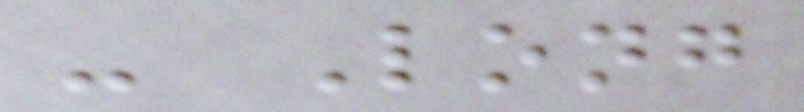- Long
